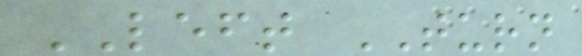LEFT TURN
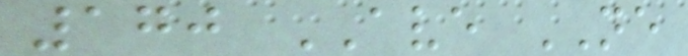170 AVE NE
